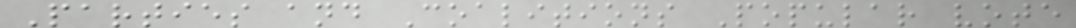Parties and Coalitions Popular vote
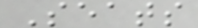Seats
